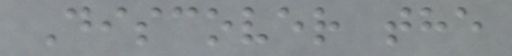Discover the
